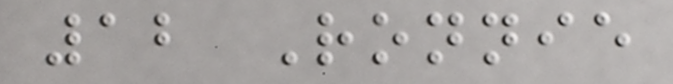12 Ronnie
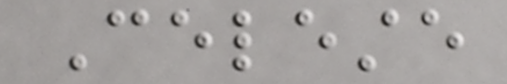Celeste
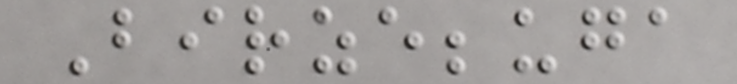Birzebbuga
